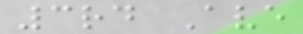3rd Ave
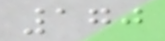170
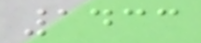1433
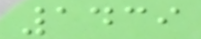1439
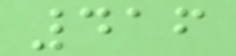416
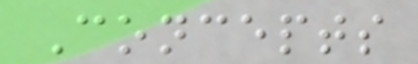Concepts
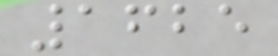1625
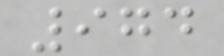974
